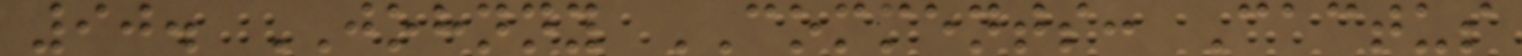90. JOHNNY COMMENTS: Cactus
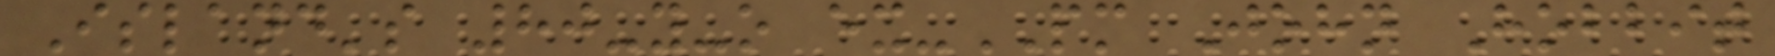Island's 80-y-o ex-PM John Hobbit
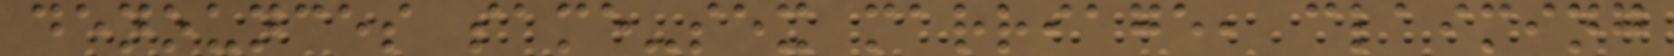denounces same-sex marriage, claiming
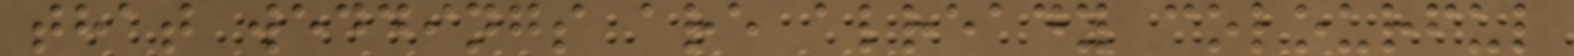that weddings are already colourful
